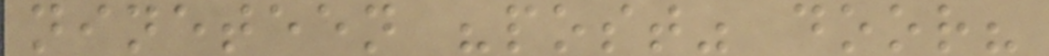nineteen "post" door?
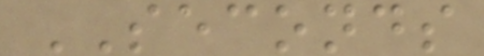SECONDS
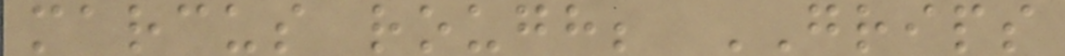marcus rough; GRIPS
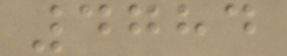4784
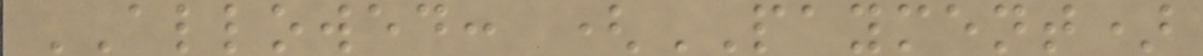ALLOWED: (PAYMENT)
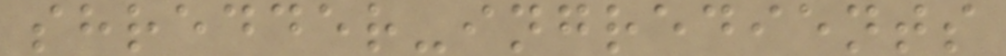shredder-ingredients
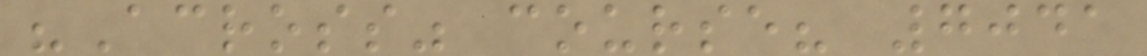"Across" course? 7041
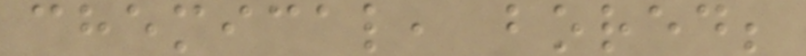chemical, bored;
